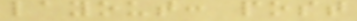layout: post
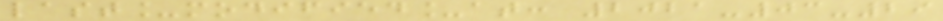last_modified_at: 2021-03-29
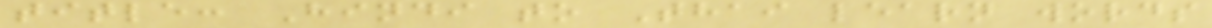title: Hindi to Thai learn words
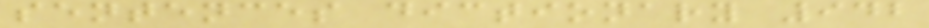sentences dictionary 942
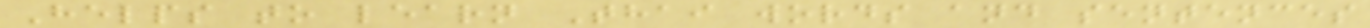Helps to learn Thai words and sentences
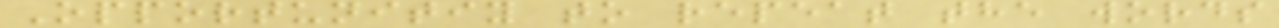Opportunitiy to repeat the words
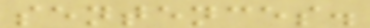sentences.
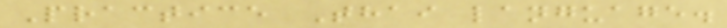Practice Thai language.
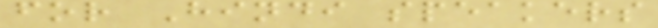for Hindi speakers
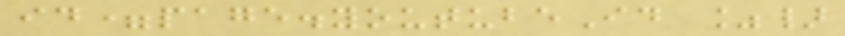id=page.youtubeId %}
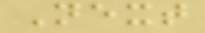Next
